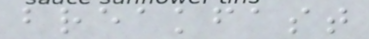breakfast
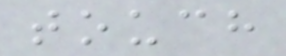touch
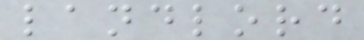landlord
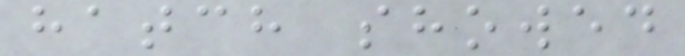hatch showed
